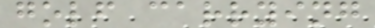golf carrying
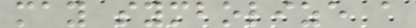may symbolize a
